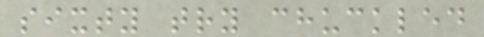sixty try chuckled
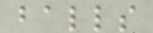balls
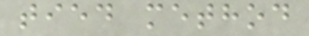tied method
